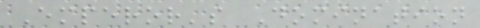Emperor's Domination
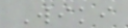Wiki
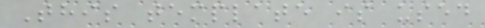This template is used
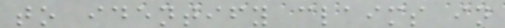to identify claims in
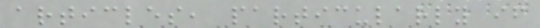articles, particularly if
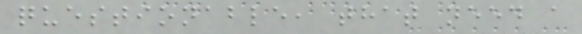questionable, that need a
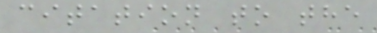citation to the
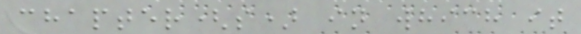chapter(s) in which it
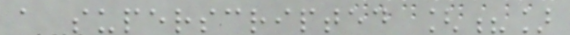a superscripted [?]
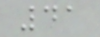41
